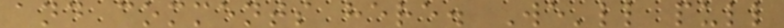and comments here. We'll pull
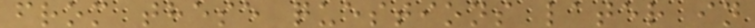from these questions later in
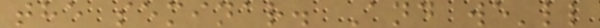the seminar. And we'll
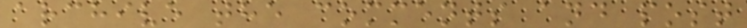archive the comments and post
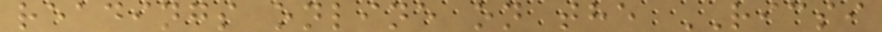readings online on the RICSI
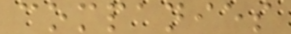companies
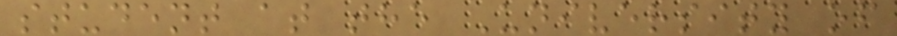student at the University of
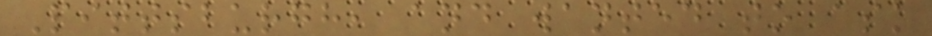Pittsburgh, and wanted to ask
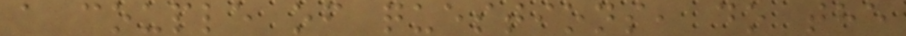a couple of questions, do the
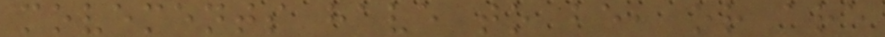movements have to be, or are
